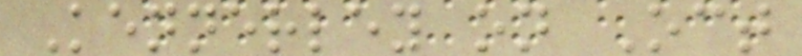Kennerley on Oct
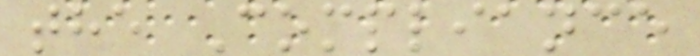the Compliance
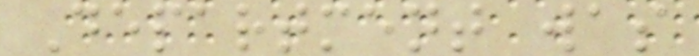Department was
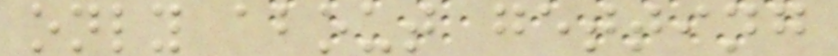only about getting
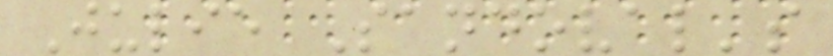Julie Sandoval's
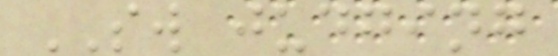SW judging
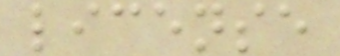license
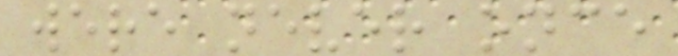were never once
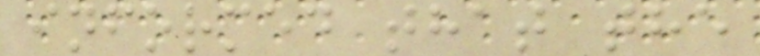informed that the
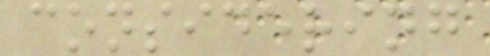considering
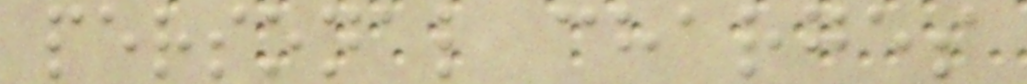personal charges
